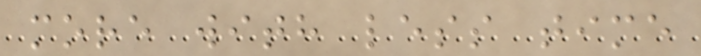more with less time
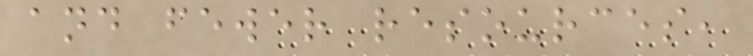and fewer resources,
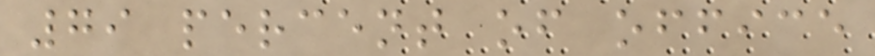79 percent of office
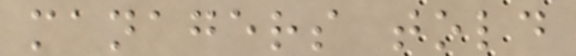managers told
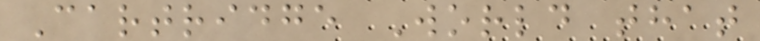Cartridge World that
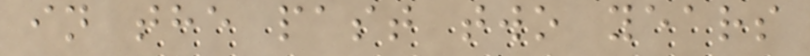in the past two years
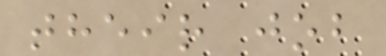their job
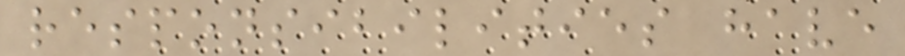responsibilities have
